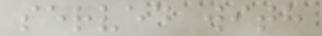served with
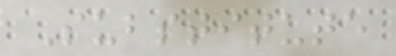Substitute
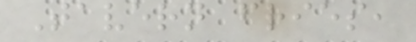Tavern fries,
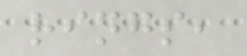rings,
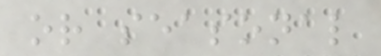or seasonal
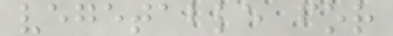vegetable for
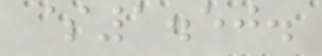$1.50.
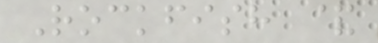Rockfish &
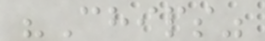"Chips"
